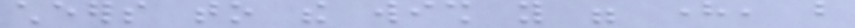cheers to the wish you were here, but
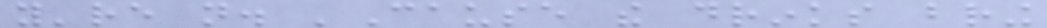you're not. 'Cause the drinks bring
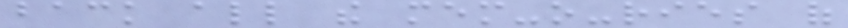back all the mem-o-ries of
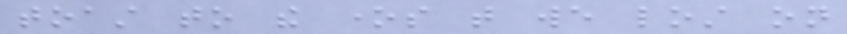toast to the ones that we lost on
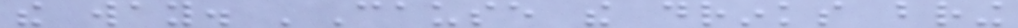the way. 'Cause the drinks bring
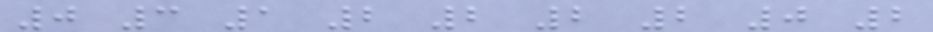0 3 1 2 2 2 2 0 2
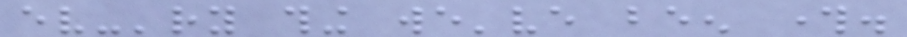ev-'ry thing we've been through.
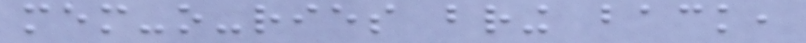mem-o-ries bring back,
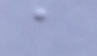a
